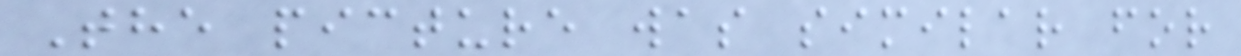The picture was similar for
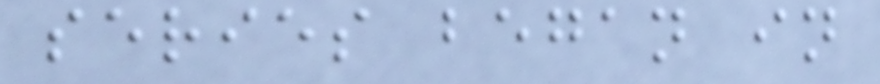series began in
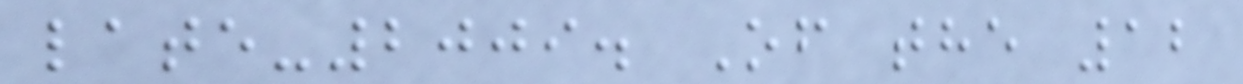late-2009. Of the 12
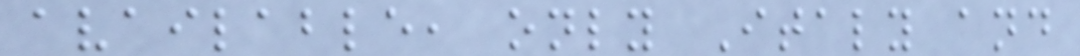available, only Italy and
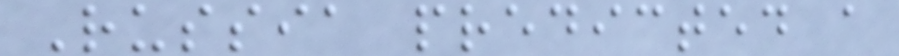Russia predicted a
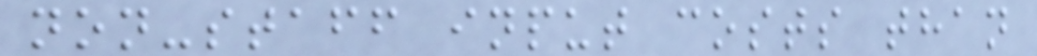non-staff input costs than
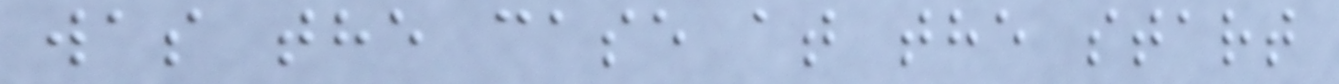was the case at the start
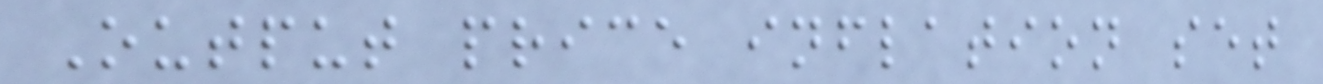Output price inflation set
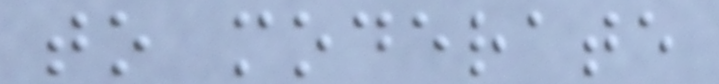to moderate
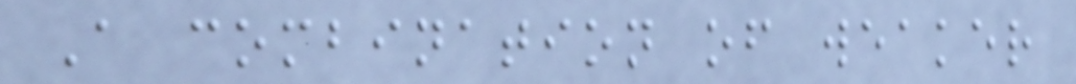A combination of weaker
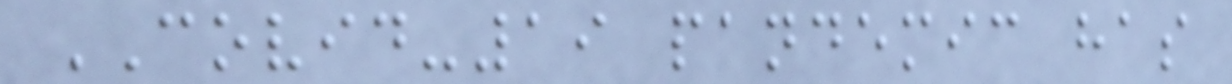COVID-19 pandemic has
